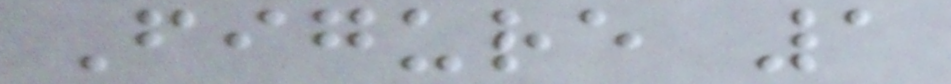Figure 1
